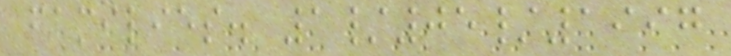families. 1/05/1997
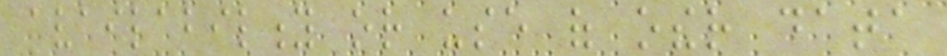availability or use of other data
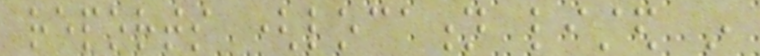reports (location listed in
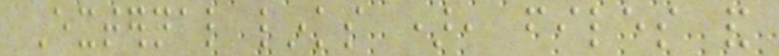External links ), files and
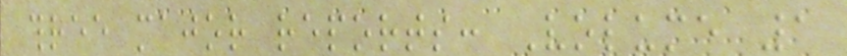three major reports: Volume 1
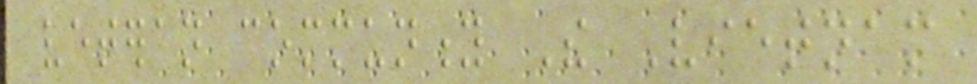veteran community The Vietnam
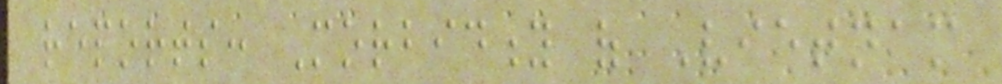reports: Morbidity of Vietnam
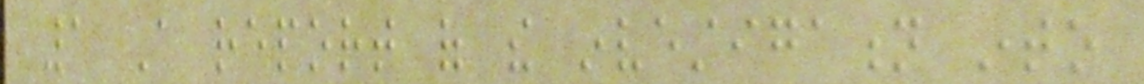1 A report of the investigation into
